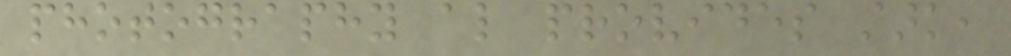photography also provides stark,
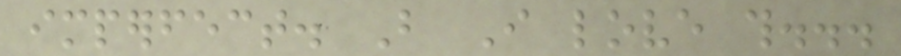imperfect. But I love this...
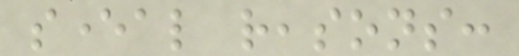several reasons:
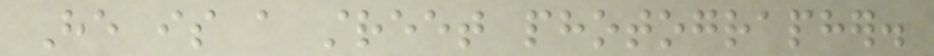He is a street photographer.
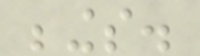beings.
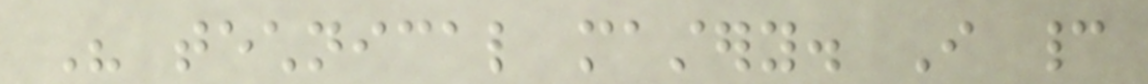His technical mastery. I cannot
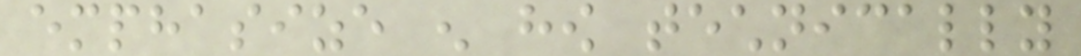emphasize enough how technically
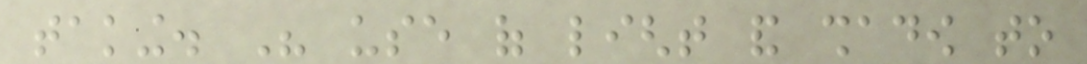taking. His use of light and shadow to
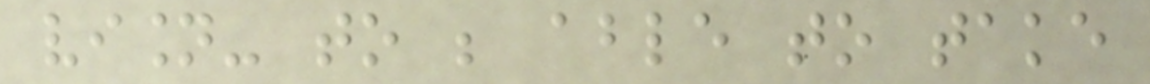vision- to be able to take
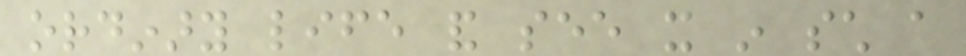ordinary life and see it in such a
